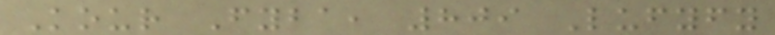Kour Fyba, 809 Lufyfy
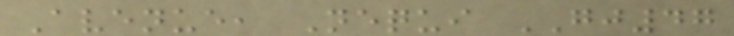Avenue, Nequi GJ47
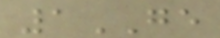1GE
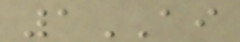1AI
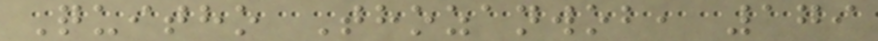Quitho Thozanwob, 179
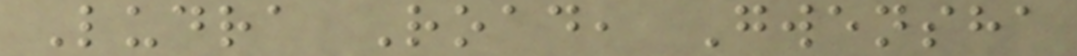Ludra Road, Gwensha
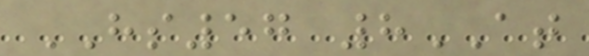HS57 8AT
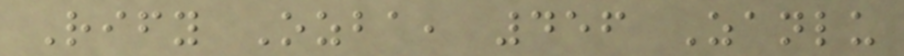Rify Ozba, 456 Zanlu
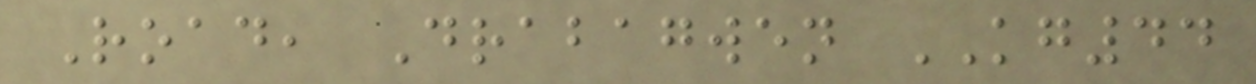Road, Drabagwen KG44
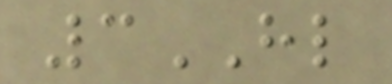3HL
